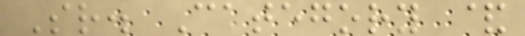Sr. Category &
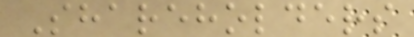Shareholders
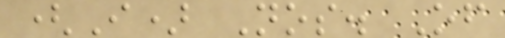(I) Nos. Of
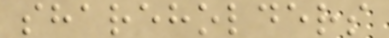shareholders
